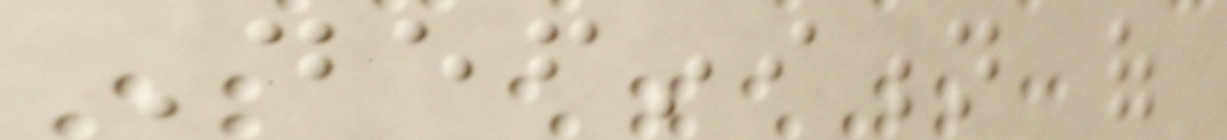Definition of
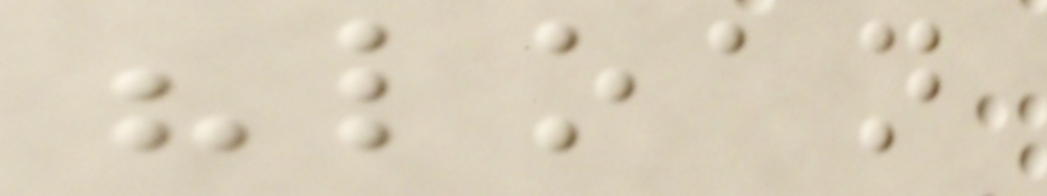"loan
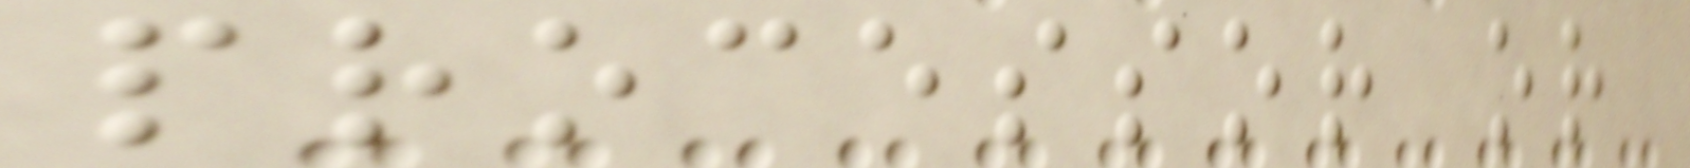processor or
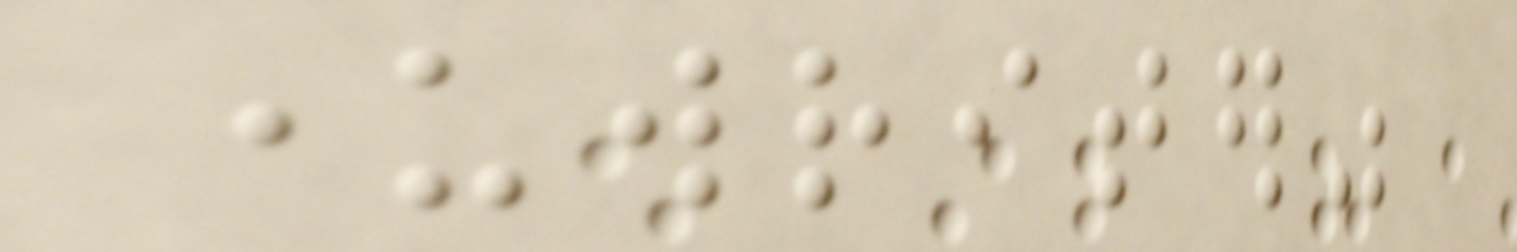underwriter"
